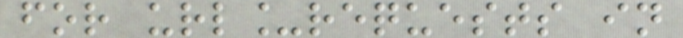for url_requests in
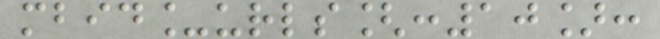mbid_urls[:10]:
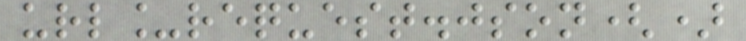url_request.json()
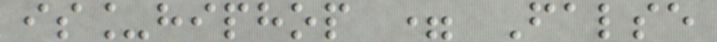is_hiphop = False
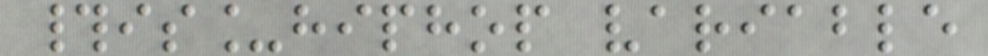#is_hiphop variable
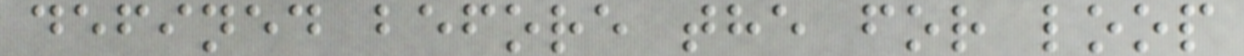defined before the for loop
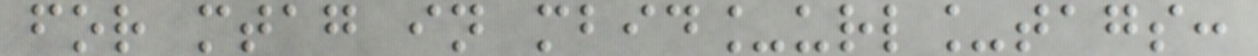for mtag in mbid_url_tags:
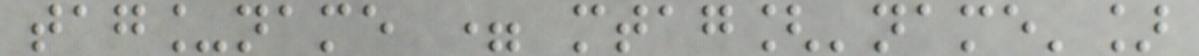tag_name = mtag['name']
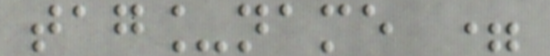tag_name =
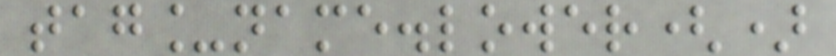tag_name.lower()
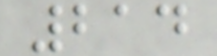214
